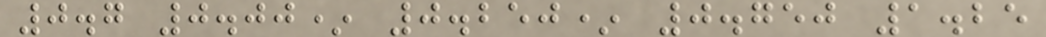0.7 0.00* 0.250* 0.750 1.25
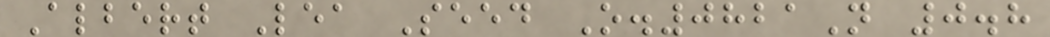Albert Lea Seed O.0821N 0.8
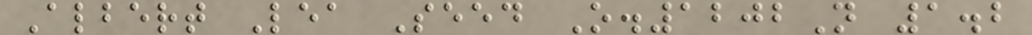Albert Lea Seed O.1202N 1.2
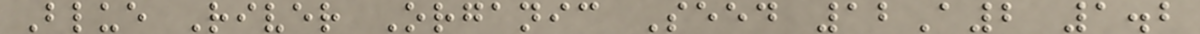Blue River Organic Seed 12A2 1.2
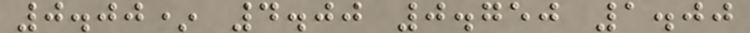0.00* 4.00 0.750 1.00
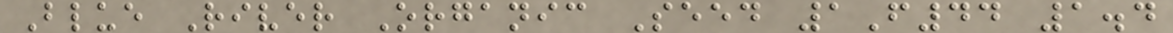Blue River Organic Seed 1F44 1.4
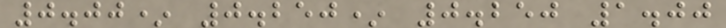0.00* 0.250* 0.250 1.00
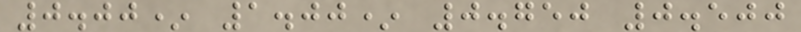0.00* 1.00* 0.750 0.500
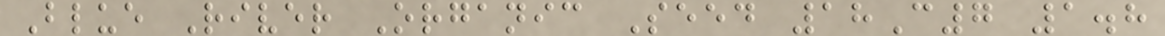Blue River Organic Seed 18C7 1.8
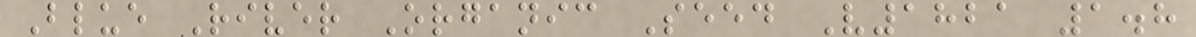Blue River Organic Seed V1821 1.8
